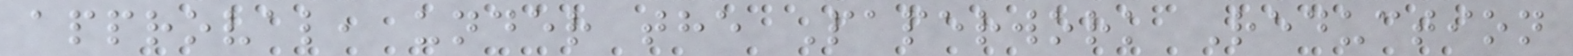approval, under the Paperwork Reduction
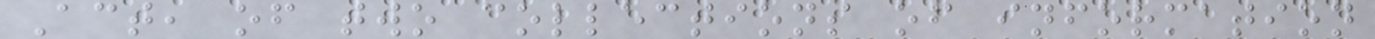Act, of two collections of information
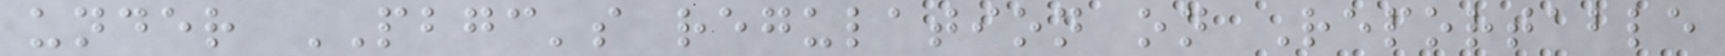under PBGC's regulation on Reportable
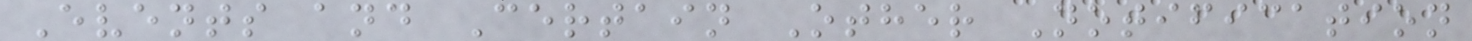Events and Certain Other Notification
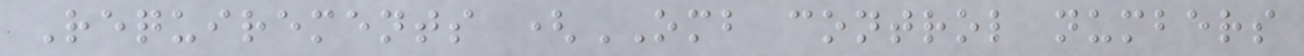Requirements (OMB control numbers
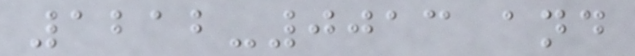1212-0013 and
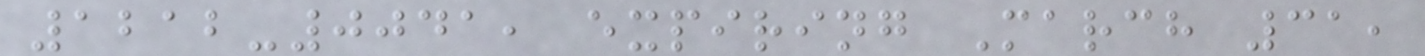1212-0041, expiring March 31,
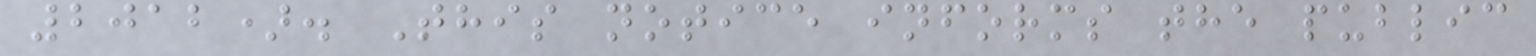2012). This notice informs the public
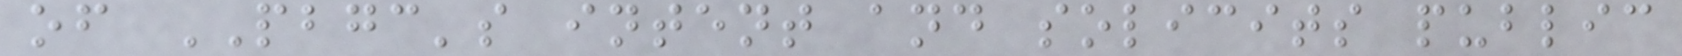of PBGC's intent and solicits public
